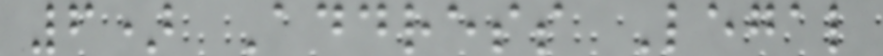6) Address Legal
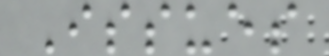Issues
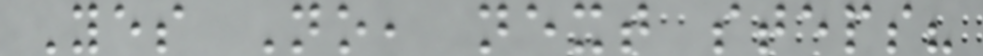Yes No, next steps?
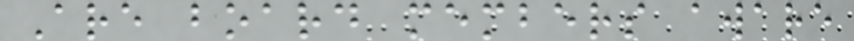Are board members aware
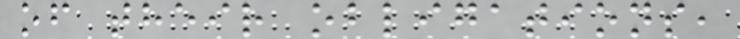of their obligations,
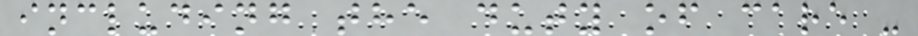including the duty of care -
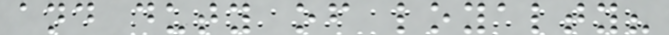and duty of loyalty?
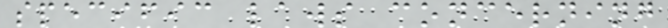specific laws concerning
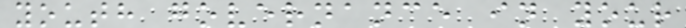youth governance in your
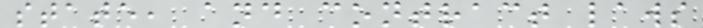state, and contract laws
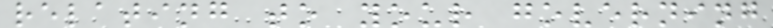relating to your governing
